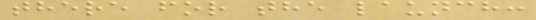there for the launch:
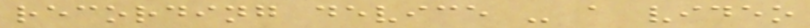recording device - a video
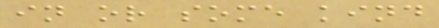in or some kind
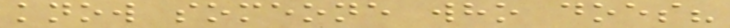know someone who does?
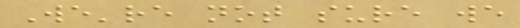We're not sure we
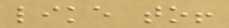like to!
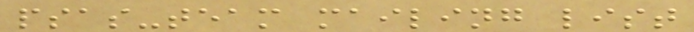psas-team mailing list
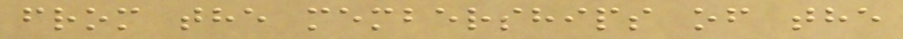from the memberships of the
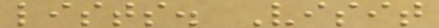lists. Visit
